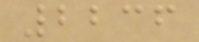2236
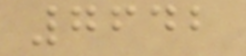7642
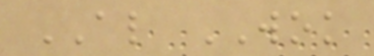AL WOK
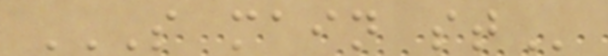S MAIN ST
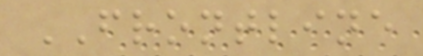FRONTLINE
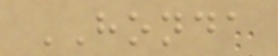HONDA
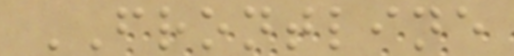FRONTLINE
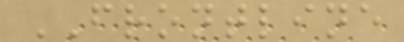FRONTLINE
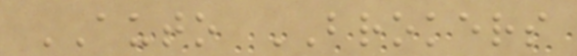AUTO BROKERS
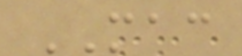MAC
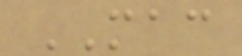MAC
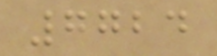7724
